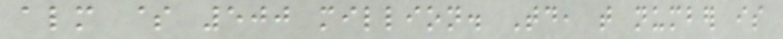almost $ 500 million. Today, that number is
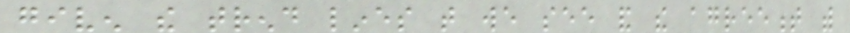given the trend lines that we see and the agreement with
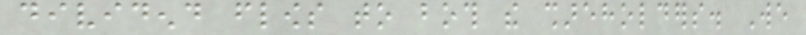dividend flows to both the shareholders. We
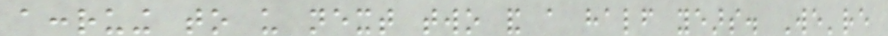accruing to us next two and a half years. We're
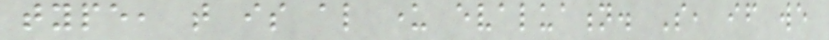type, that is also under evaluation. So, if we
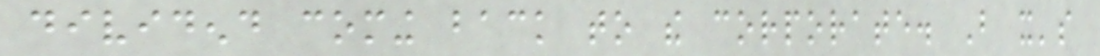dividend coming back to the corporate. But it's
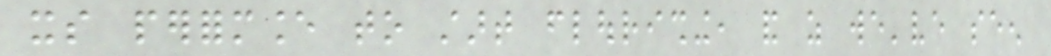its performance to start flourishing, and as we've seen
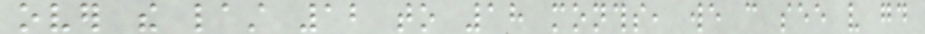over the last 12 to 18 months, we can see very good
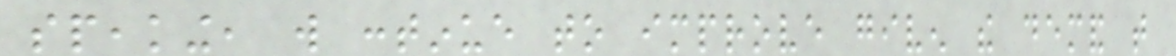speaking, will continue to improve given the demand that
